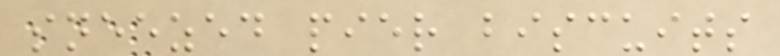sneezed pier biscuits
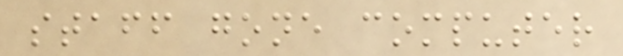staff gone computer
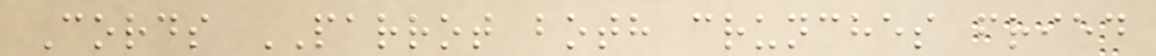Cords PARROT both crunches fried
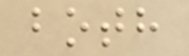both
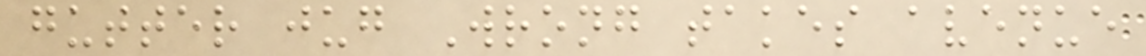gutter jug Wrong takes avenue
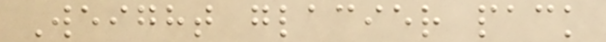Weight glacier pack
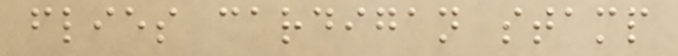flies cardigan stamp
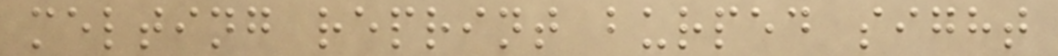melting reprint burped sight
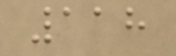118
